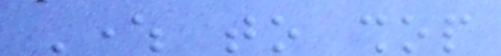Where to shop
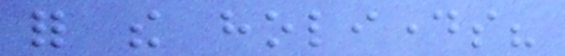for the holidays?
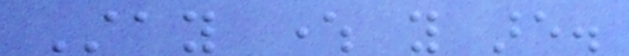Stay where you are.
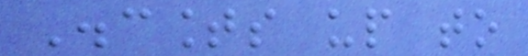Discounts up to
